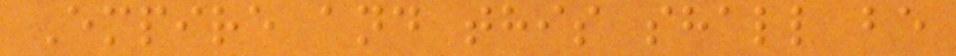Empire and this shall be
